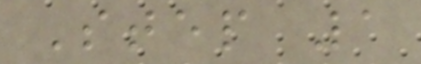Step 1
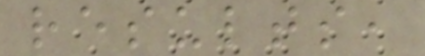results,
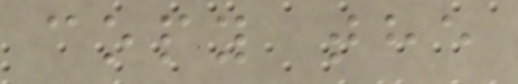copy the
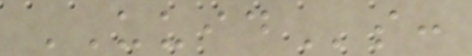UUIDs:
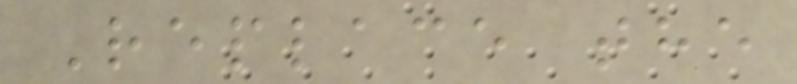Replace the
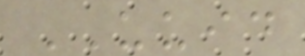UUID
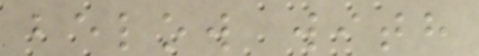below with
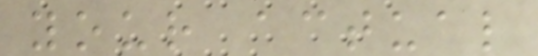your actual
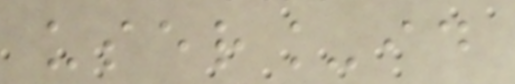user_id
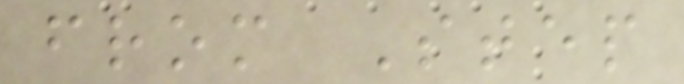from Step
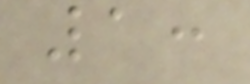1:
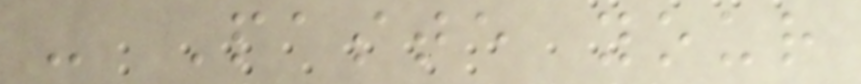- Paste your
